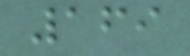169
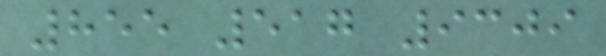855 517 9309
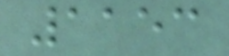1153
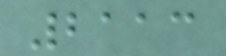2113
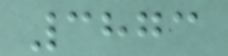3873
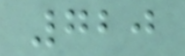720
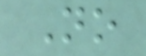No
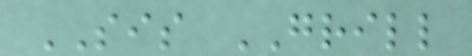SIS GRILL
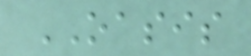OASIS
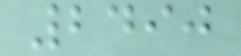2490
